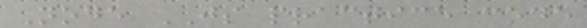Node JS practice code
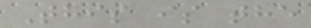This is the
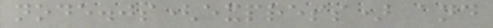node.js(express) and
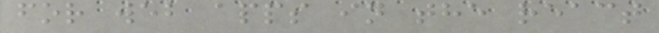for web apps in the react
